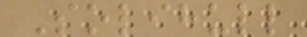Solihull
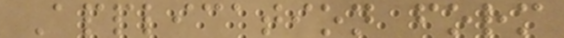Application form
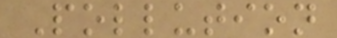Pollution
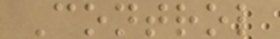Control
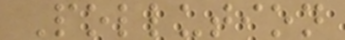Pollution
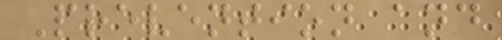Prevention and
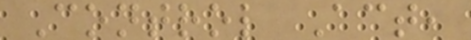Control Act,
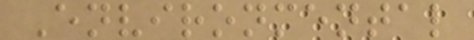Environmental
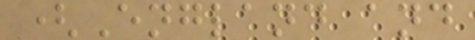(England and
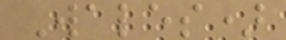Wales)
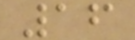16
